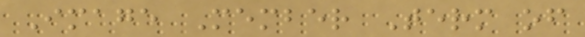Image Member Term of
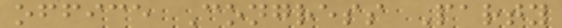office Congress Party
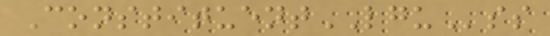ConstituentLGUss
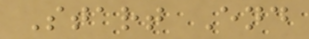Start End
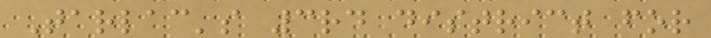Tarlac's 3rd district for
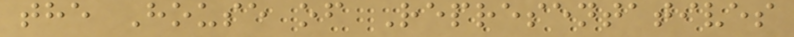the House of Representatives
